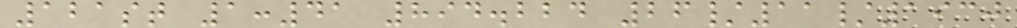121st 1:41 894.224 26/11/1930
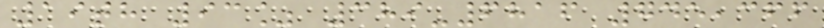19th 93% 389-6816 745,366
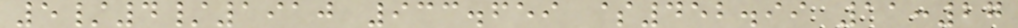5/4/1910 933.659 $452.99 11:27
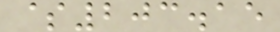$203.15
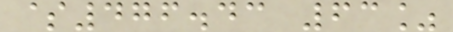$476.43 63%
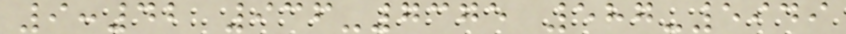9:42 936-7375 587-5949
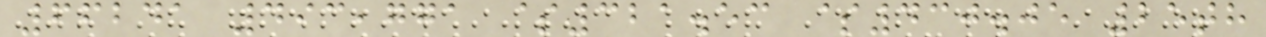66241 493,771 $321.53 $430.05 25th
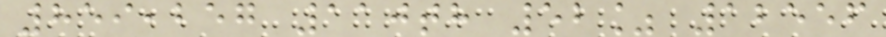859,257 110th 52% 12556
